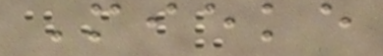Mieke
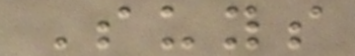Suys
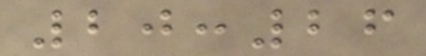20:26
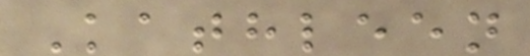Kathleen
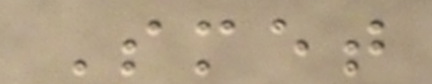Smet
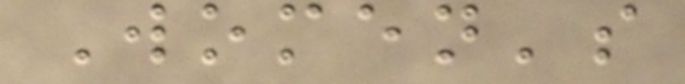Women's
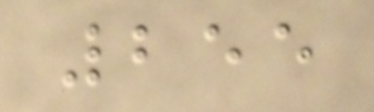255
